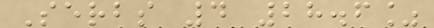Serbs 4 28.6%
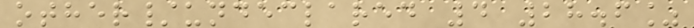other/undeclared 4 28.6%
